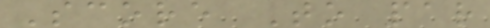Score To par
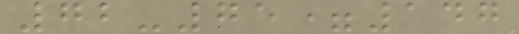72-75=147
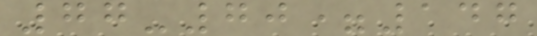77-70=147
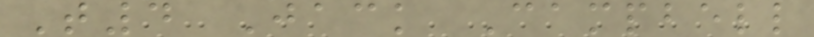T4 Jack Campbell
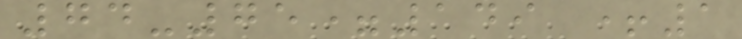74-75=149 +1
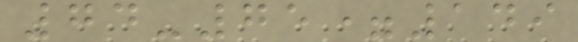74-75=149
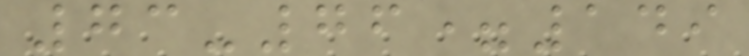73-76=149
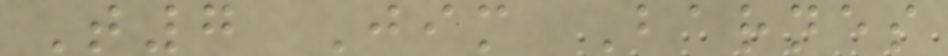T7 Jim Barnes
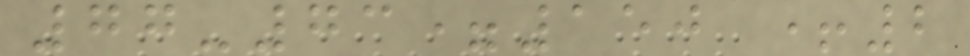77-73=150 +2
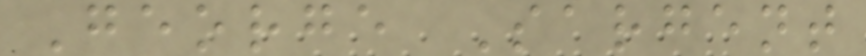George Sargent
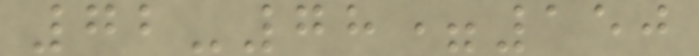72-78=150
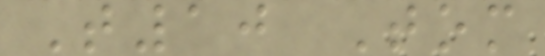T10 Tom
